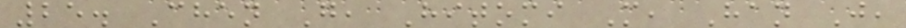25. Chen G, Hitomi M, Han J,
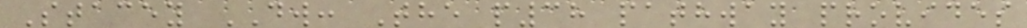Stacey DW: The p38 pathway provides
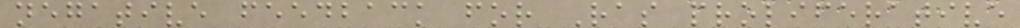negative feedback for Ras proliferative
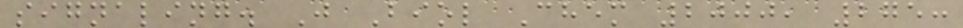signaling. J Biol Chem 2000, 275:
